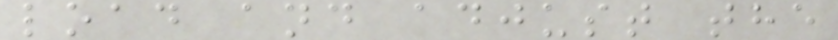load and adjust the
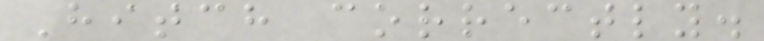Hitch correctly.
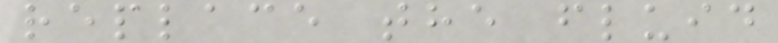replace the fluid
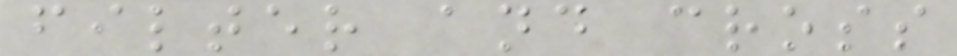filter and cross
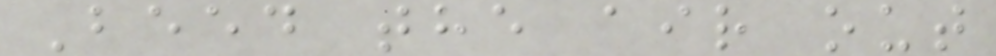Beed the air out
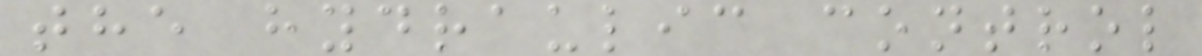the hydraulic control
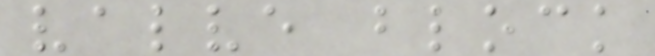valve block
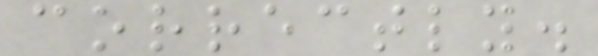correctly.
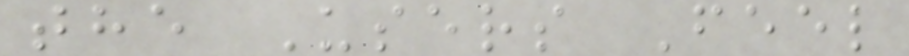the Users Feel
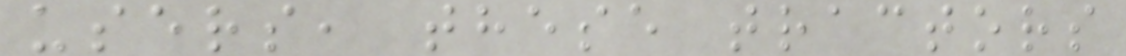users, these tractors
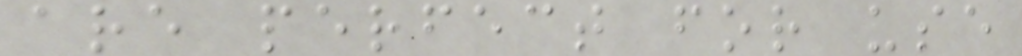are perfect for use
